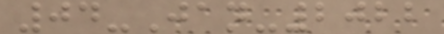04-Jan-2022
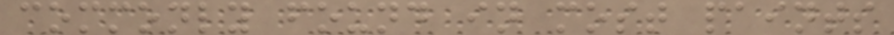commonly found in most paints
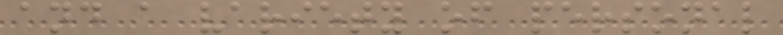and a variety of personal
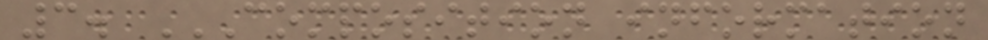3. COMPOSITION INFORMATION
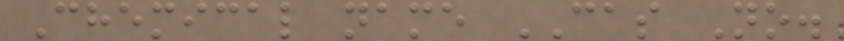Chemical name CAS No.
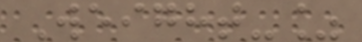Weight-%
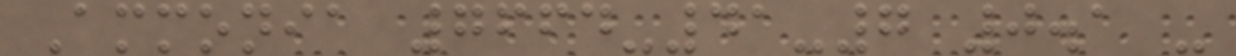Ammonia 7664-41-7 0.1 -
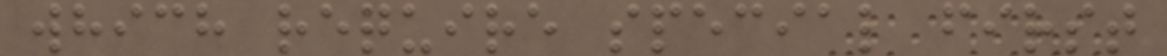which require special first
